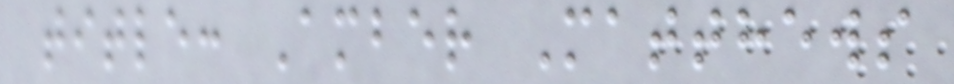title: Amber Matthews
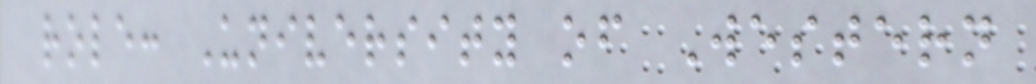role: University of Western
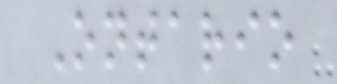Ontario
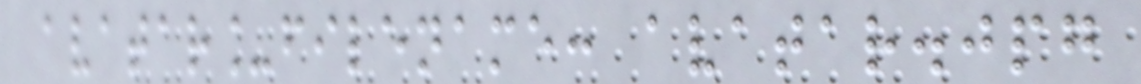avatar_filename: avatar.jpg
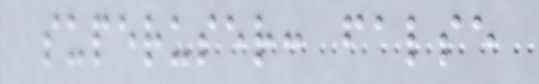superuser: false
